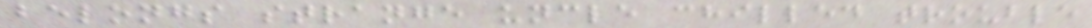belongs strange uncle chilled trouble
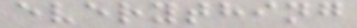everything
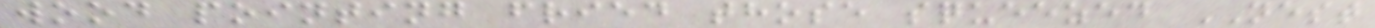wood pointing fried those squeezed NEST
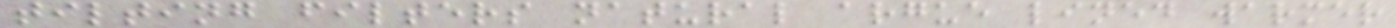tilting filters natural argue lined warmer
